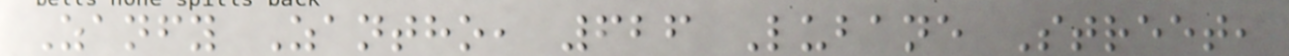Zanfy Zantho, 626 Lubane Street,
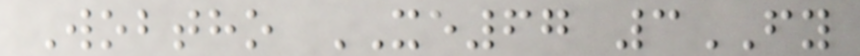Wobtho XE67 3FY
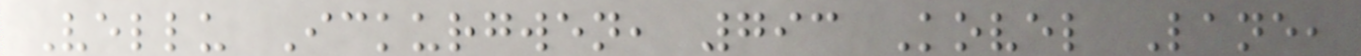Vellu Ickurgwen, 793 Kovel Lane,
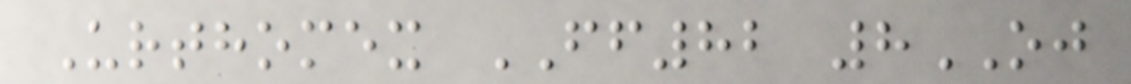Urthomex FF82 8OJ
